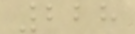228
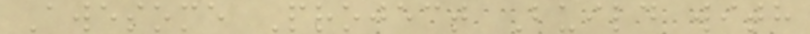Awesome Project Build with
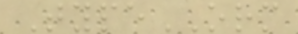TypeORM
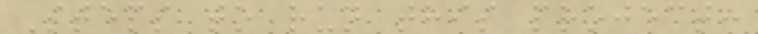Steps to run this project:
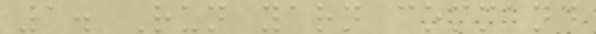1. Run yarn command
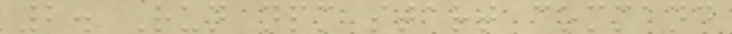2. Run npm start command
